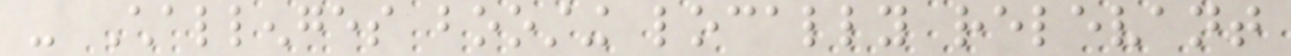- Challenges boosting locally relevant
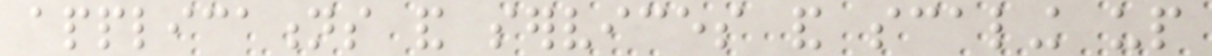applications and services and scaling up
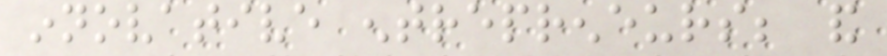innovative entrepreneurs; and
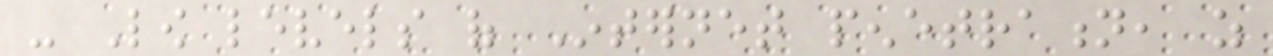- Low levels of Internet penetration, as
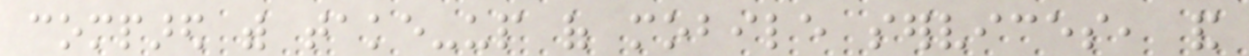compared with take-up of mobile services, and
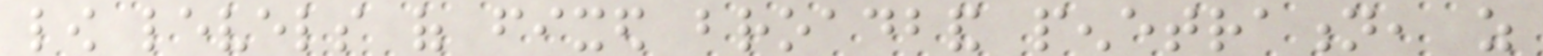low levels of fixed broadband penetration, as
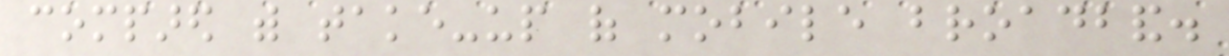compared with take-up of mobile broadband.
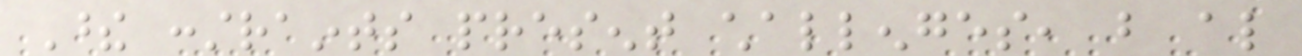These constraints present challenges, but also
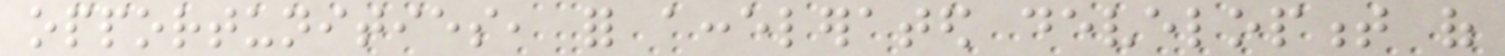opportunities, for accelerated development of
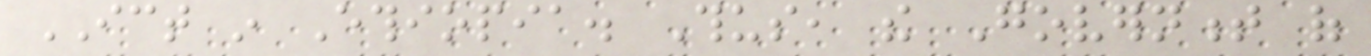ICT in Ethiopia. Thus, the Government of
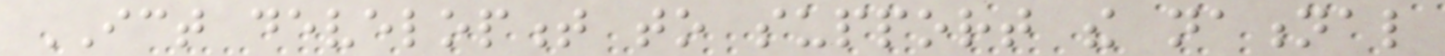ICT development to support the national
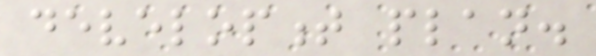development plan.
